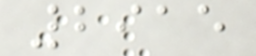2915
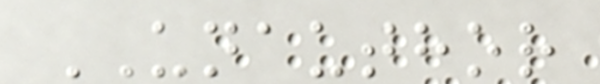UNAUTHOR
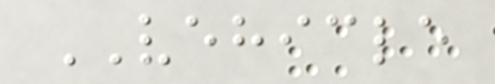VEHICLE
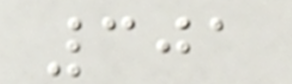301
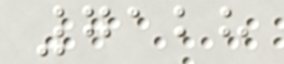7128
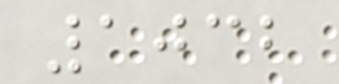1032
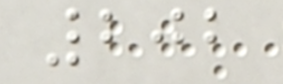202
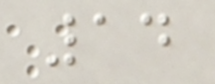14
